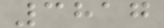3817
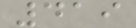419
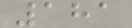181
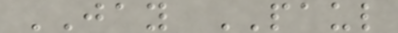JAY PAUL
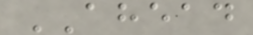AHEAD
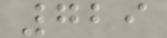729
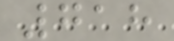718
